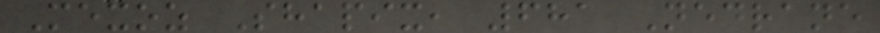Mexoz Shapix, 681 Nedrane
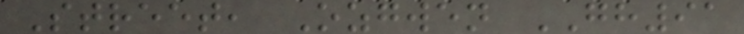Street, Ozgwen GH91
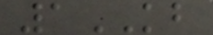1KB
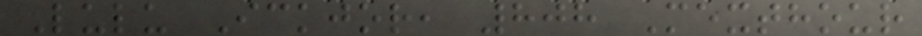Lulu Ickjor, 808 Mexthour
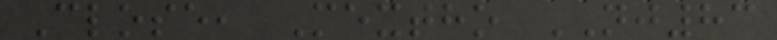Close, Mextho NJ83
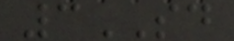3SD
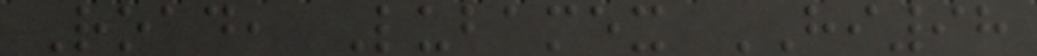Road, Lubamex HI98
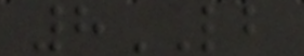8LB
